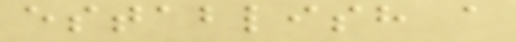establish a
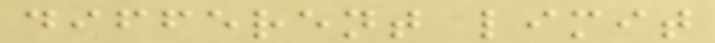different limit
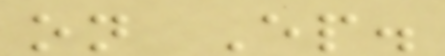on Ep.
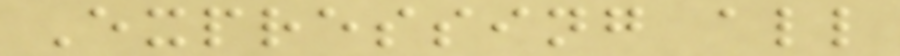Expressing all
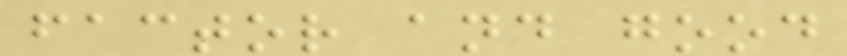factor and good
